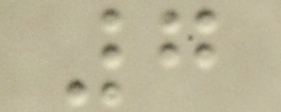7
